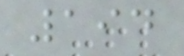194
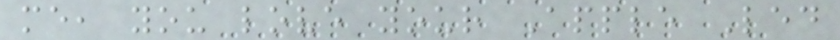me, you love your Apple Led
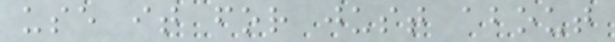use it for just about
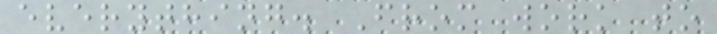everything. From work to
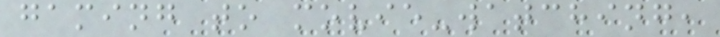gaming to movie-watching,
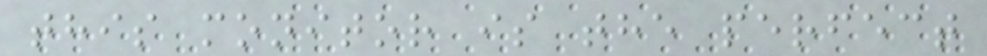this monitor is the perfect
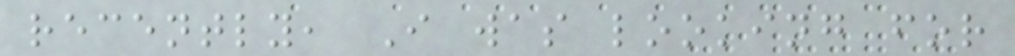recently, I was looking for
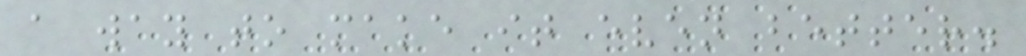a way to make it even better.
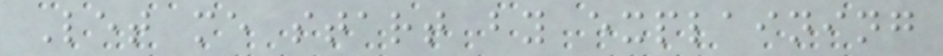Let me start by explaining
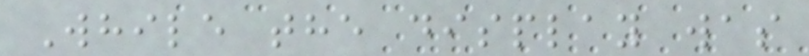While the display was
